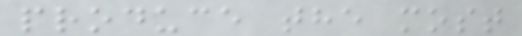produce the most
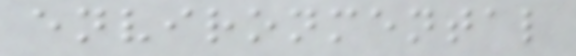environmental
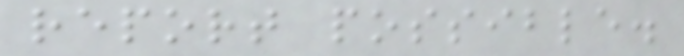report possible.
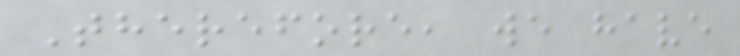Therefore, we have
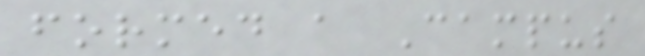formed a Campus
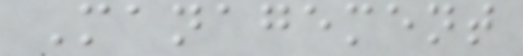Management
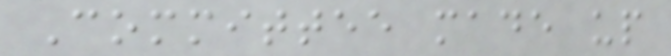Committee made up
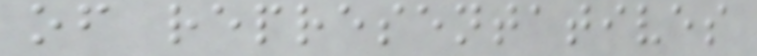of representatives
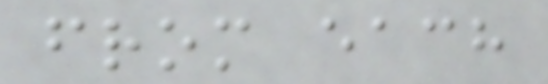from each
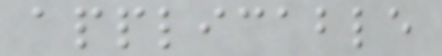applicable
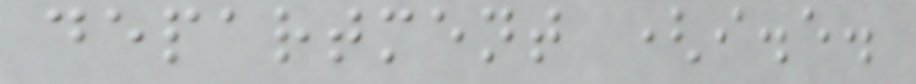department (i.e.
